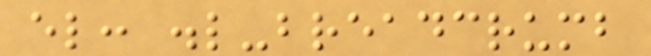el: .l-breadcrumb
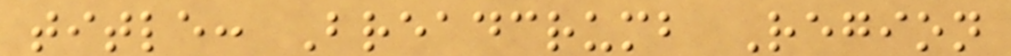title: Breadcrumb Region
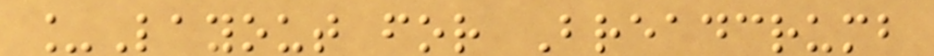_Layout for Breadcrumb
